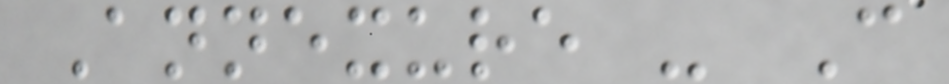Annexure - C
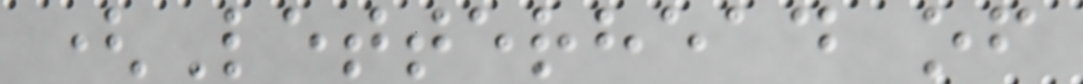(Letterhead of
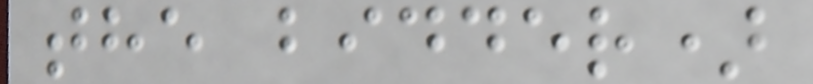the bidder)
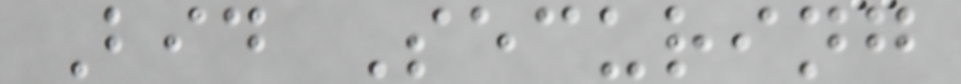Bid Securing
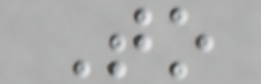To
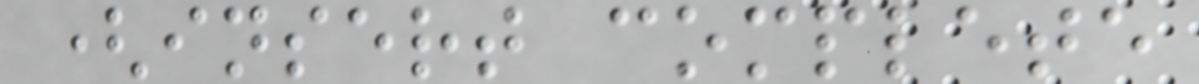(insert complete
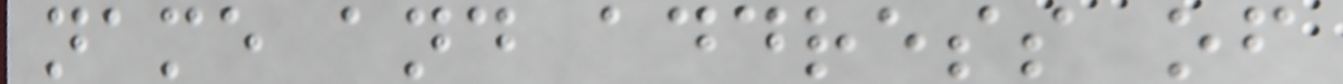name and address of
